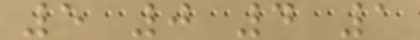5 0 4 1
